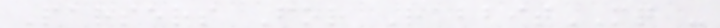Parsers For RabbitMQ -
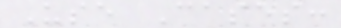Use Cases:
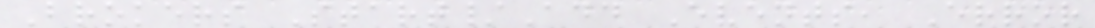Brokers Start/Add Events, Error
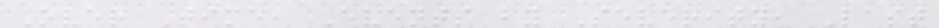Over Time, Events by Severity, Last
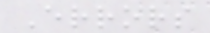Errors
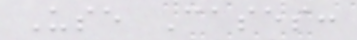Use Cases:
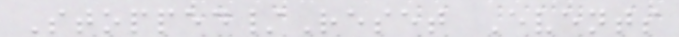Stopped/Reset Events
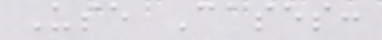Use Cases:
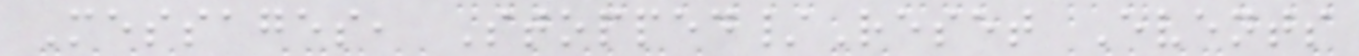Messages, Stopped/Reset Events
